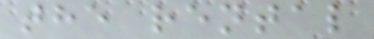the rental
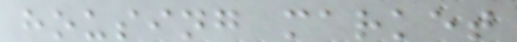housing market
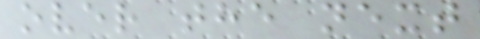over the next
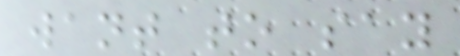want to say
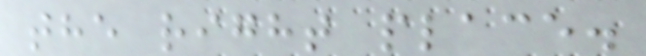the right place.
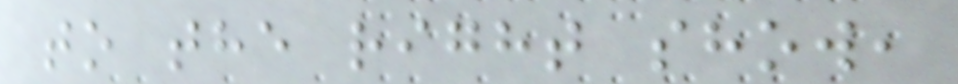to the right show,
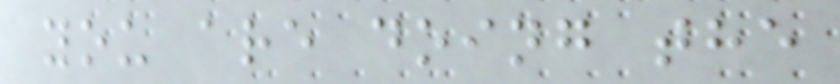you are doing the
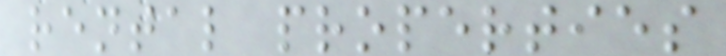rental properties
